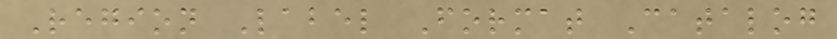Region Label Format Catalog
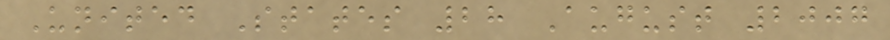United States 28 August 2007
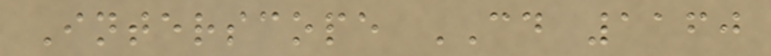Interscope CD 1160
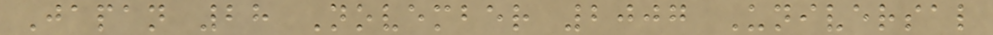Japan 28 November 2007 Universal
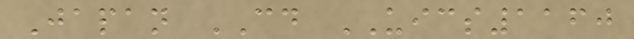Japan CD UICS1160
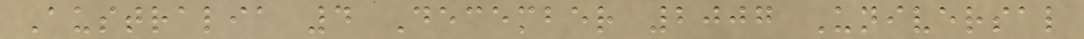Australia 4 December 2007 Universal
